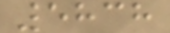5838
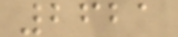2621
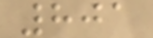801
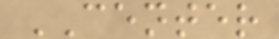CENTER
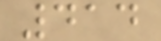414
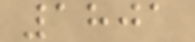1801
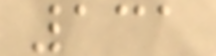131
